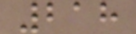218
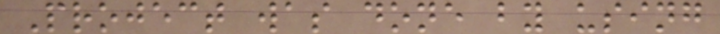Project was done by using
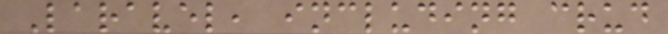Laravel, including crud
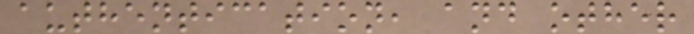authentication, and other
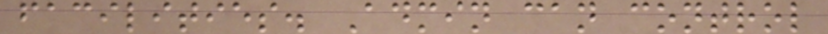facilities. Admin can control
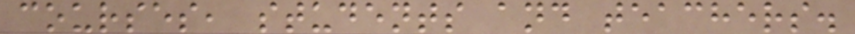courses, students and teachers.
